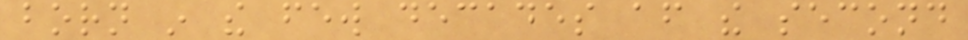born in the few decades after the second
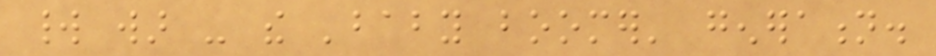world war - the 'baby boomer' generation.
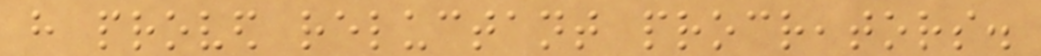have proved reluctant procreators.
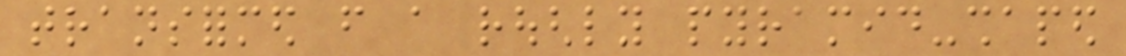transformed from a roughly pyramid-shaped
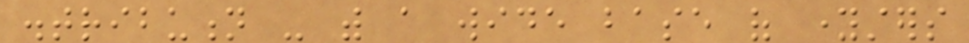distribution - with a wide base of youngsters
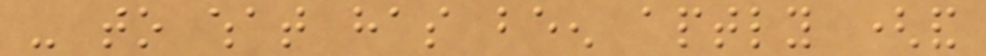- to what has been aptly (and
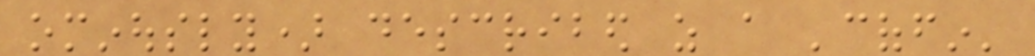ominously) described as a 'coffin'
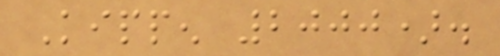Kippen 2000).
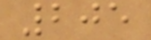205
